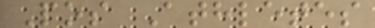Pos Athletes
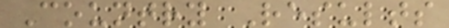Country Results
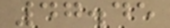47.45
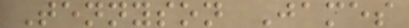Tennyson James
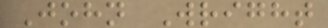John Wright
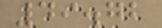49.72
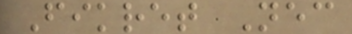Fikret Nec
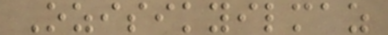Ozisikyilmaz
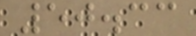50.33
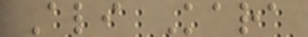Ali Kara
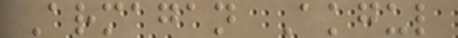Armagan Akgul
